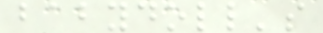babydoll's
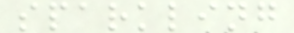sparkling
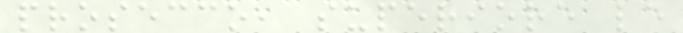prosecco, superiore le
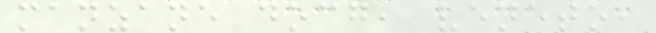manzane docg, veneto,
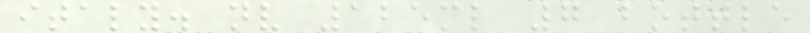italy. nv 125ml 7 bottle
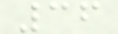36
